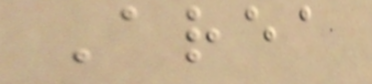Area
